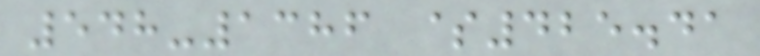548-1386 $425.41
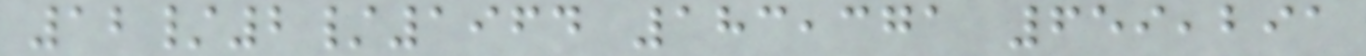12/2/1964 183,371 659,291
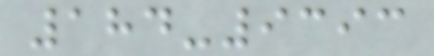184-9393
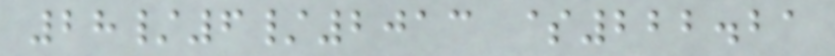28/6/2013 $222.21
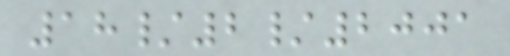18/2/2001
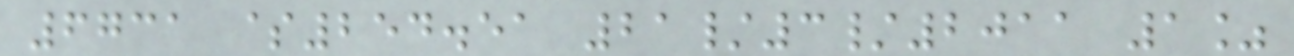6731 $254.51 21/3/2011 1%
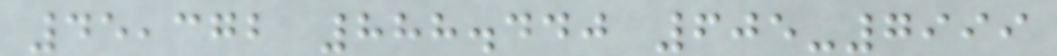45,372 888.440 605-7999
